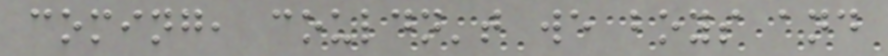coming, couldn't we boys and
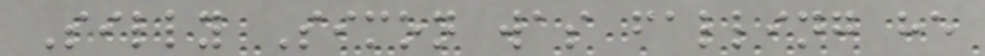Silly Simon was falling he
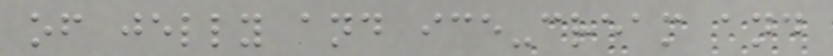of jelly and ice-cream and
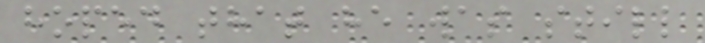hoped that he was still
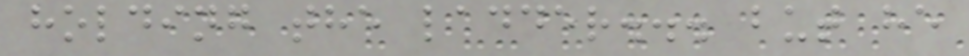holding the ladder... but he
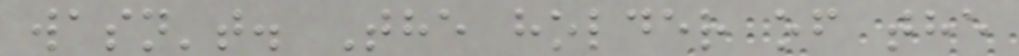wasn't. The holder of the
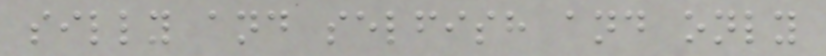silly and selfish and only
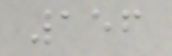156
